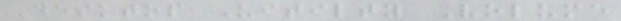Desktop Uitilty Volume
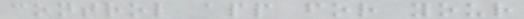control app for your
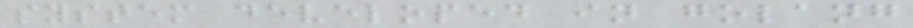system developed in golang
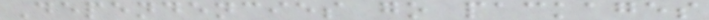Dependencies go packages
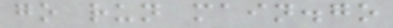go run main.go
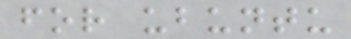for ubuntu
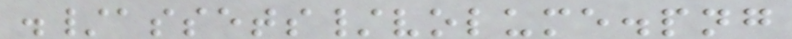./assets/volume.png
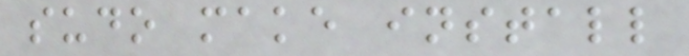sudo make install
